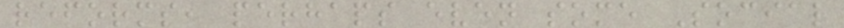reforms, perhaps even some Social
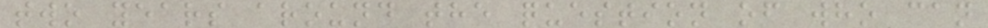two years around the question of who can
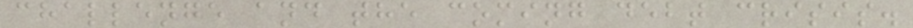challenge and the coming debt crisis.
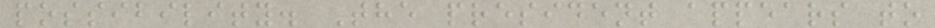possibility. The president appears to
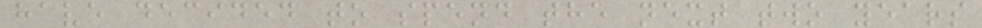have decided to spend the next two years
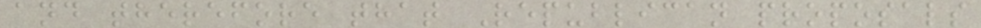and therefore that Republican proposals
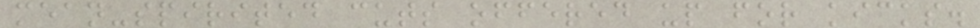mean-spirited cuts offered up for kicks.
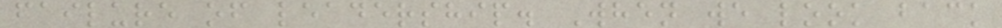failure of leadership. When we look back
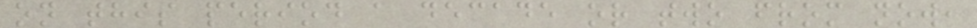on this period a decade or two from now,
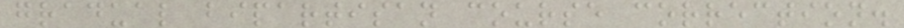gradual bipartisan course correction.
